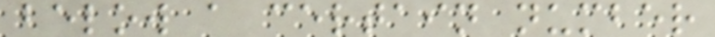below a certain number
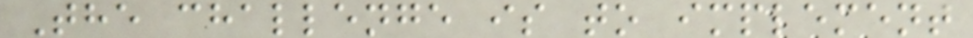The challenge is to implement
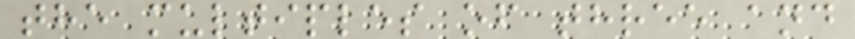the multiples of three and
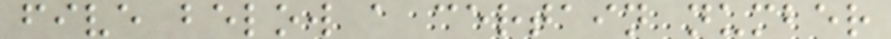five below a certain number
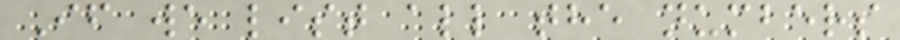If we list all the numbers
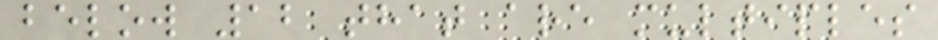below 12 that are multiples
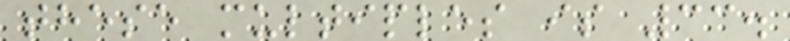these multiples is 33.
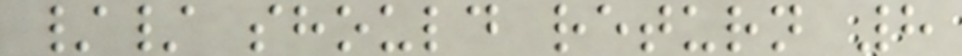// should return 8
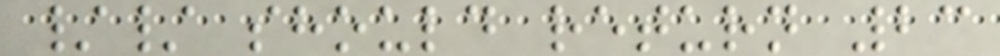// should return 23
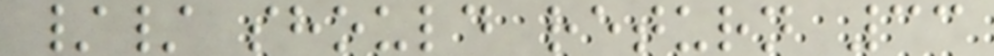// should return 33
